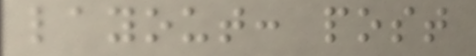layout: post
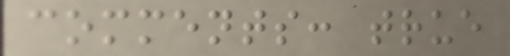comments: true
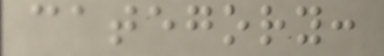category:
